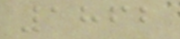1862
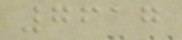7617
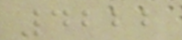4222
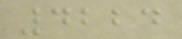4224
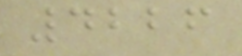4226
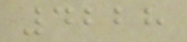4228
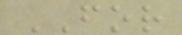FOR
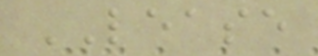LEASE
